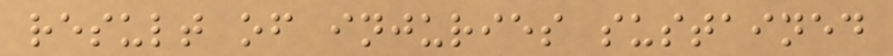result of injuries sustained
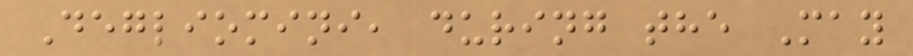Degliomini, during the May
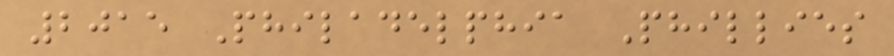2015 Philadelphia Phillies
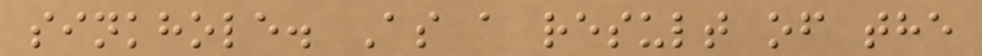sinkhole. As a result of the
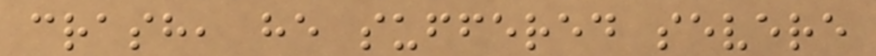crash, he suffered severe
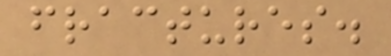fractures.
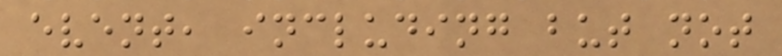event, including but not
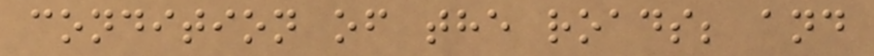condition of the roads; and
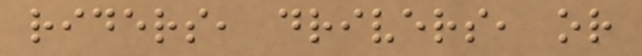riders, drivers, or
